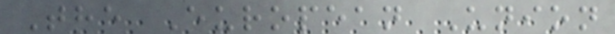The European Union
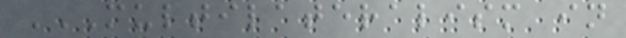MULTILATERALISM IN
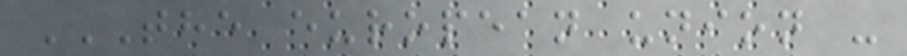THE EUROPEAN UNION -
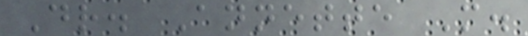Dr. Annette M.
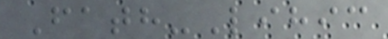Fath-Lihic
